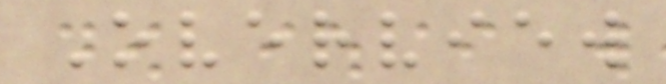Overview
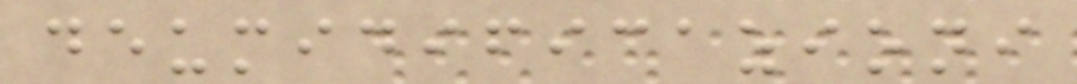deumidificazioni
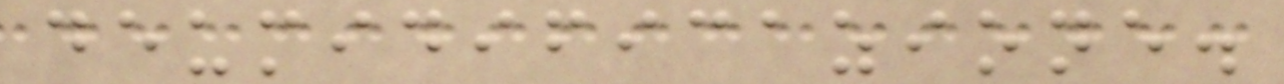deumidificazione.
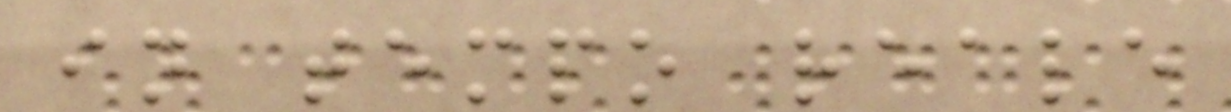in tempo reale
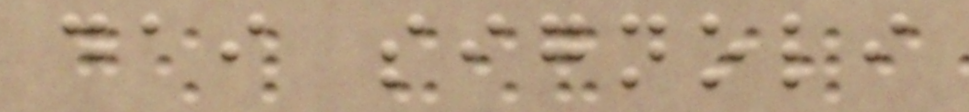dai signoli
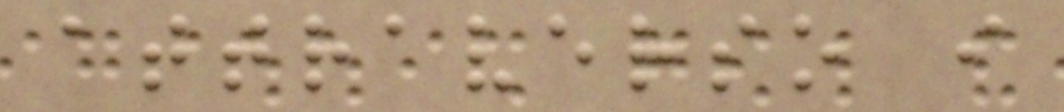attraverso i
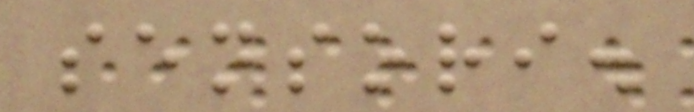sensori.
